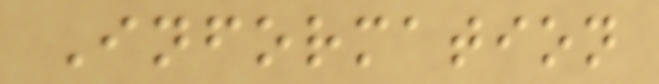Information
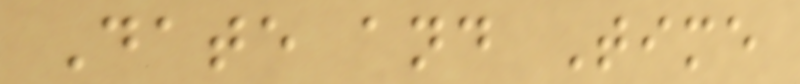Date and Time
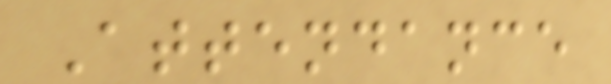Attendance
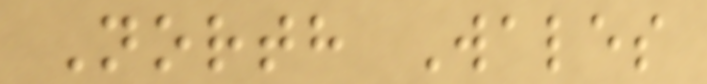North Wales
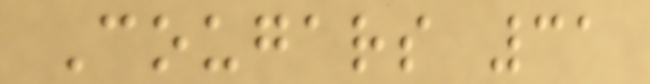Cougars 31
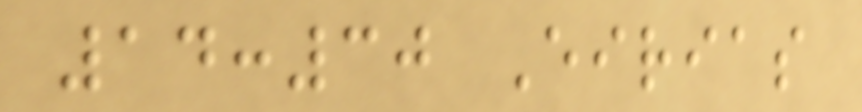14:30 Eirias
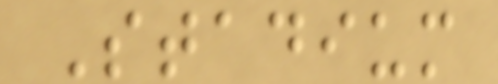Stadium
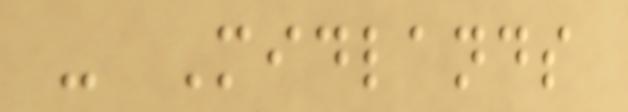- Midlands
